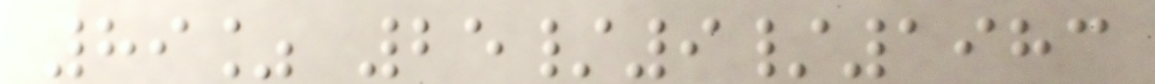89% 25/9/1983
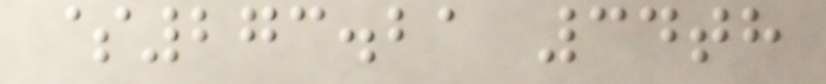$273.21 34th
